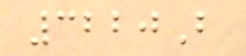3220B
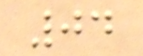04
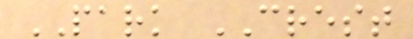PARK CREST
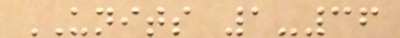UNITS 1-36
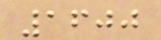1600
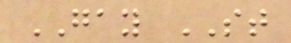GAY ST
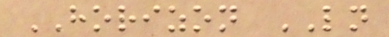HORIZON LN
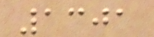1301
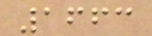1663
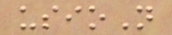usioN
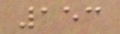153
